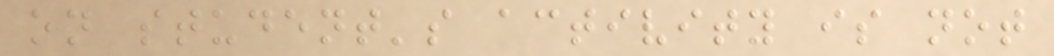on student's activity is not
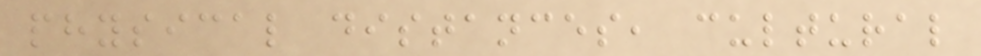physical distances, cultural
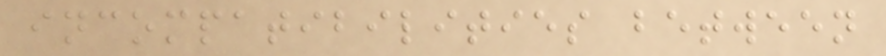incompatibilities between
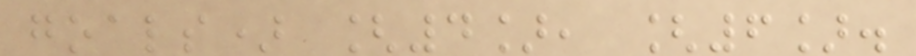goals) [4], [6].
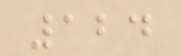124
